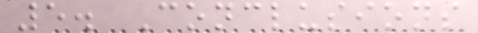5. Conclusions
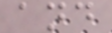and
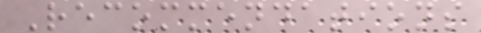Recommendations
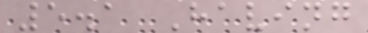5.1 Having
